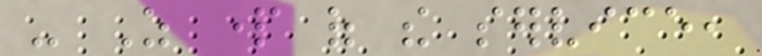- As part of the service,
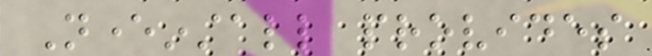Neverinstall provides
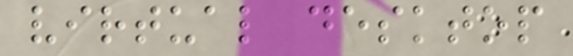virtual desktop
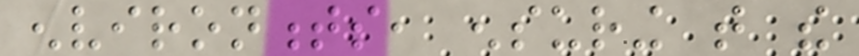environments, ensuring that the
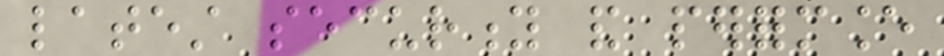latest security and performance
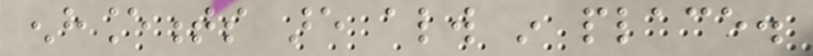enhancements are always in place.
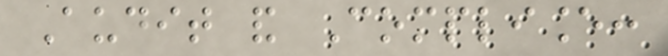Audit and Compliance:
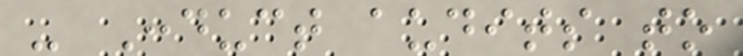- Conduct audits to
